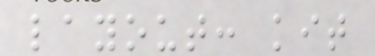layout: kit
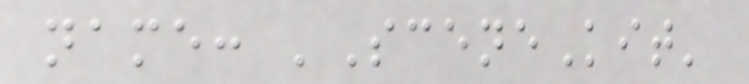name: 'SceneKit'
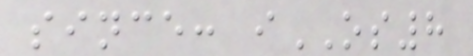since: iOS8
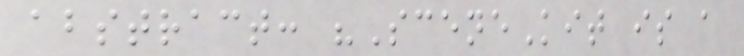abstract: "SceneKit is a
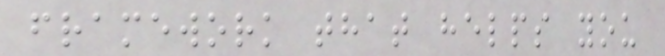framework that helps you
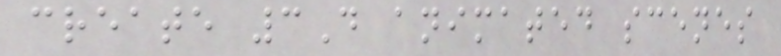create 3D animated scenes
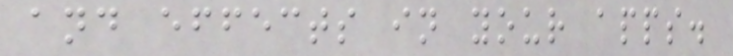and effects in your apps.
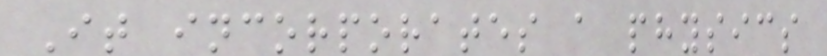It incorporates a physics
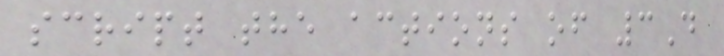script the actions of 3D
